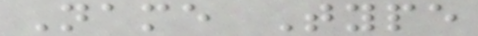Name Type
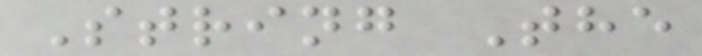String The
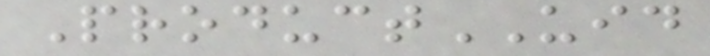ProductUID
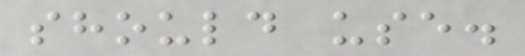should use.
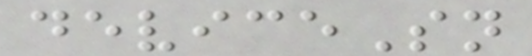deviceSn
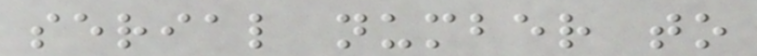serial number to
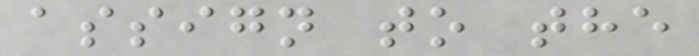assign to the
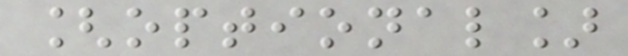[optional]
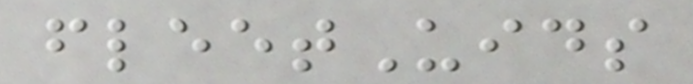fleetUids
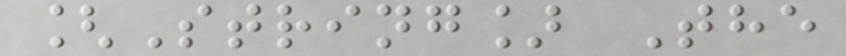[String] The
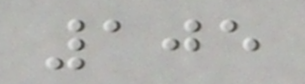105
